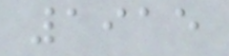1915
